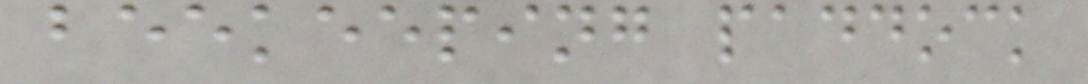beekeeping paddock
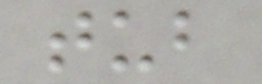tub
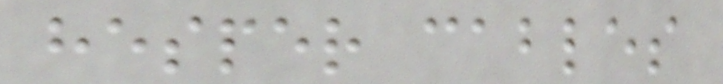hesper cables
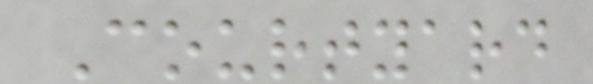Courtyard
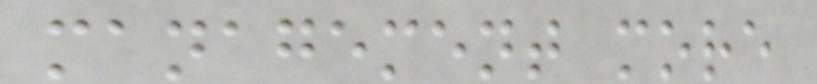management more
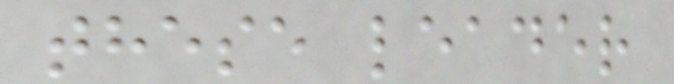these leader
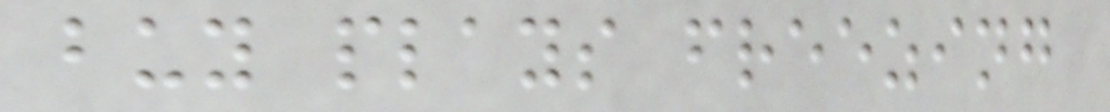buy plays freezing
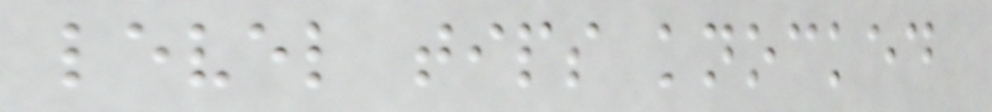level tips knocked
